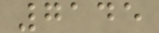7145
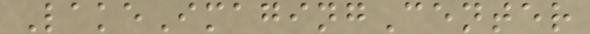LakeImagingCenter
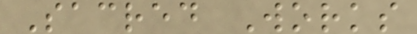Sacred Works
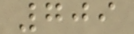709
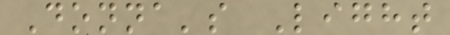Donna's Light
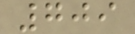709
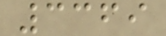3369
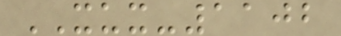XUX-1102
